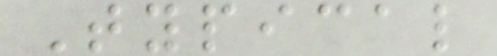Typical
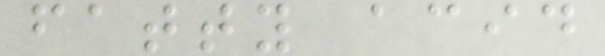fatty acid
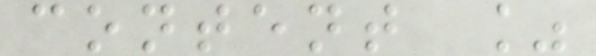content %
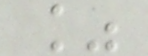%
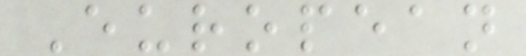European
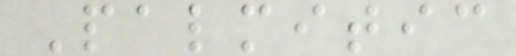Palmitic
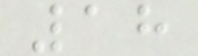18
